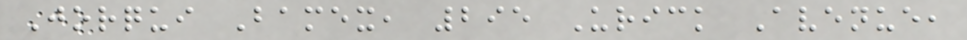Jorqui Bamex, 295 Urick Avenue,
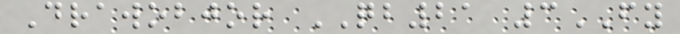Drawobjor QB21 3FY
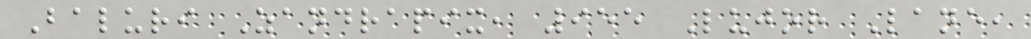Baluri Zandrapix, 955 Lujor Lane,
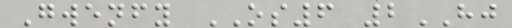Gwenfy OS6 2HJ
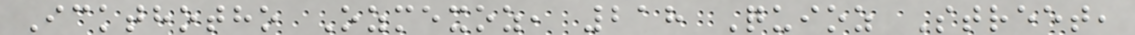Ickthotho Ozmexoz, 218 Quioz Street,
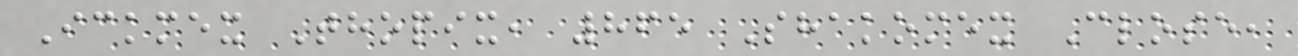Ickmex Thopix, 865 Shakomex Close,
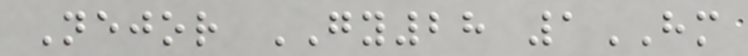Nejor GY28 1HM
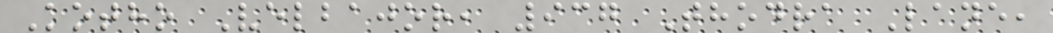Kotho Velbajor, 937 Thodra Lane,
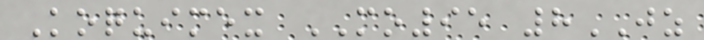Koquimex MO95 8JZ
